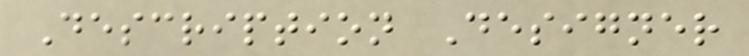Description Designer
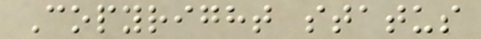Copyright status
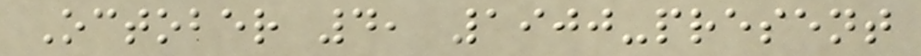October 4, 1900-present
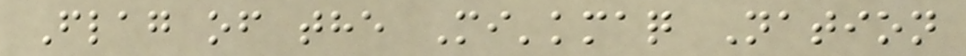Flag of the Mi'kmaq Nation
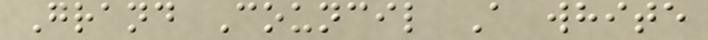Grand Council A white
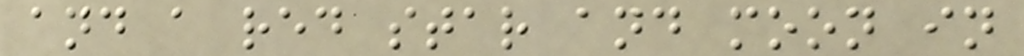and a red star and moon in
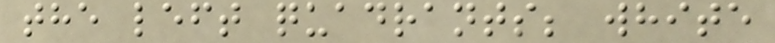the left quadrants; white
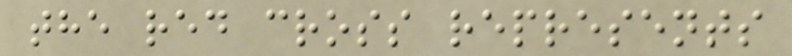the red cross represents
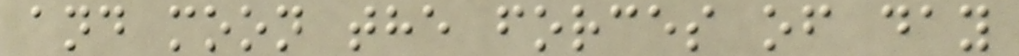and moon the forces of day
